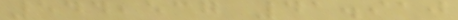544,537 41.910
